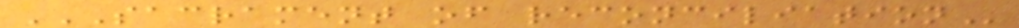SACRAMENT OF RECONCILIATION
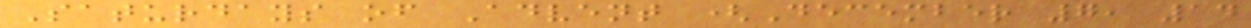Saturdays of Advent (December 7, 14
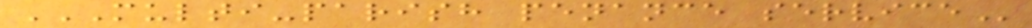MULTI-PARISH PENANCE SERVICE
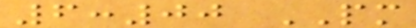6:00 PM
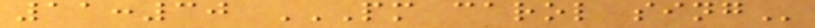11:30 PM CAROL SING
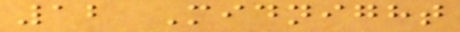12 Midnight
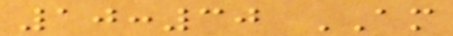10:30 AM
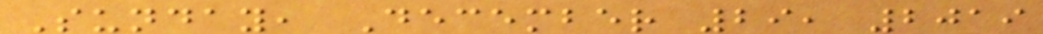Sunday, December 29, 2019
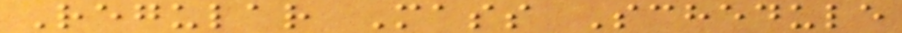Regular Mass Schedule
